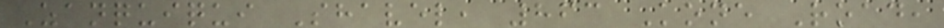Zanquiqui Shavel, 863 Kone Road,
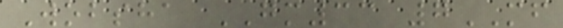Wobsha GM33 7MF
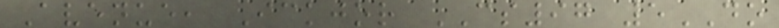Avenue, Ickjor CS97 5DO
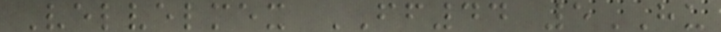Velvelmex FF44 5HU
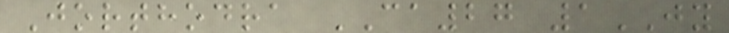Jorthodra CA27 1JY
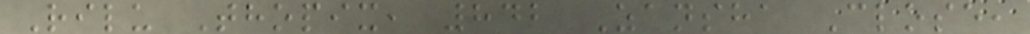Rilu Thopix, 842 Zansha Close,
